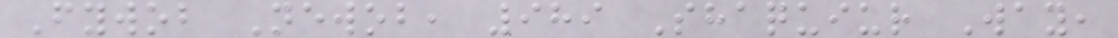Fywob Newob, 989 Shaquiur Way,
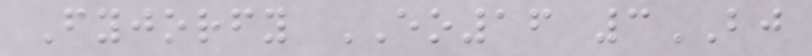Fyjorfy EO16 3BJ
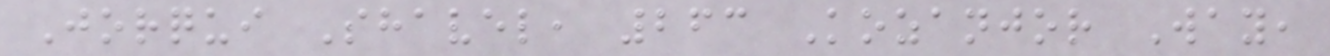Jorqui Shavel, 263 Kozanjor Way,
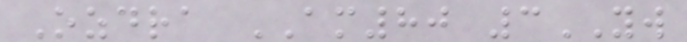Ozdra AM80 3YW
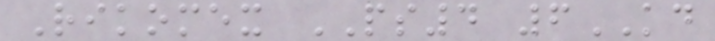Rikomex PS4 6KD
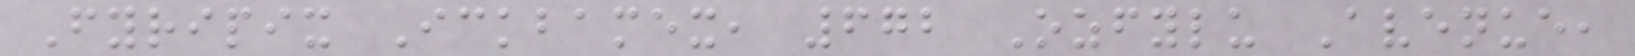Fyripix Ickbamex, 672 Ozfylu Avenue,
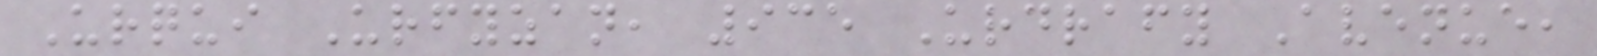Urqui Urfyzan, 935 Urdrafy Avenue,
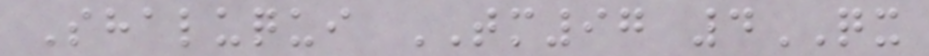Shaluqui TM97 4QX
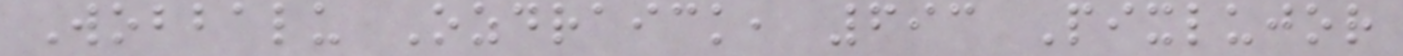Wobbalu Ozdraick, 693 Pixlujor
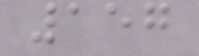157
